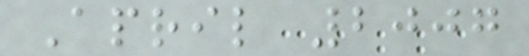April 2007
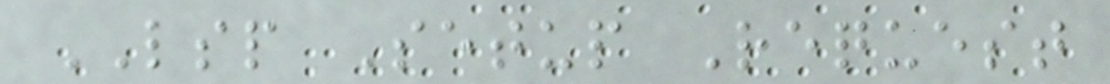LSP Setup Request
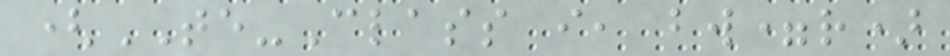(TE-Class i, bw=r)
